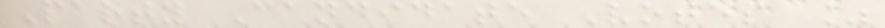Party Candidate Votes %
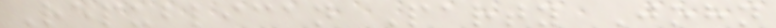Republican Party John
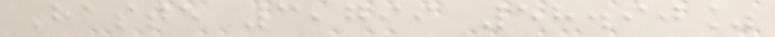Haste 3,799 58.90%
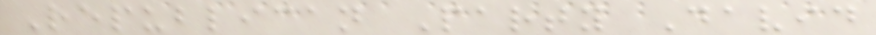Republican Party David
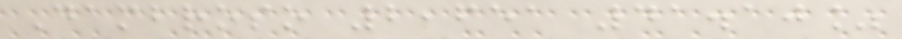Dambroso 2,651 41.10%
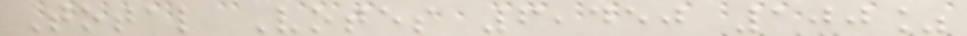Total Votes 6,450 100%
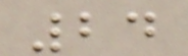24
